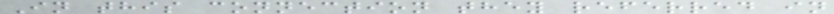In this connection they referred in
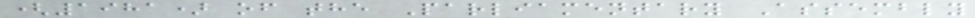(1981) of the Parliamentary Assembly
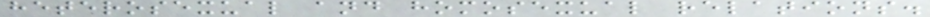heterosexual and homosexual relations.
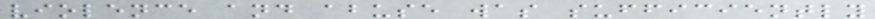violence and abuse was sufficiently
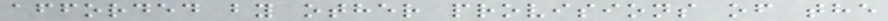afforded by other provisions of the
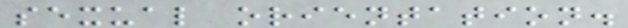sexual orientation.
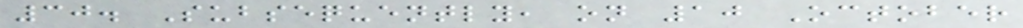30. Subsequently, on 10 October
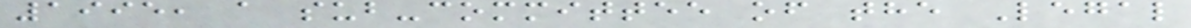1995, a sub-committee of the Legal
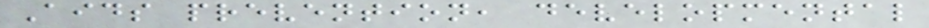Aids prevention, developmental
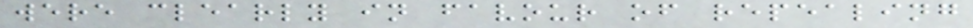were clearly in favour of repealing
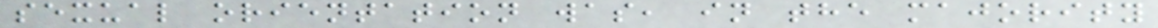sexual orientation was, in the majority
